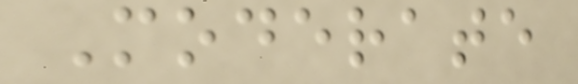Moderate
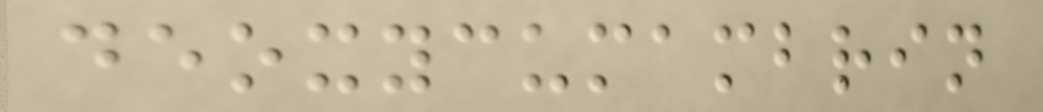deoxycumambrin
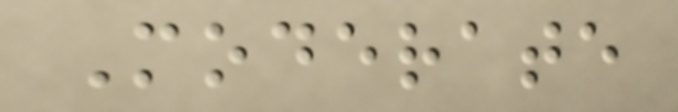Moderate
